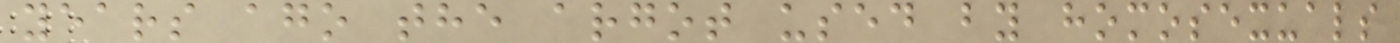years ago the argot used by homosexuals
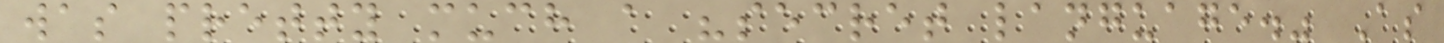was pretty much a "secret language." As
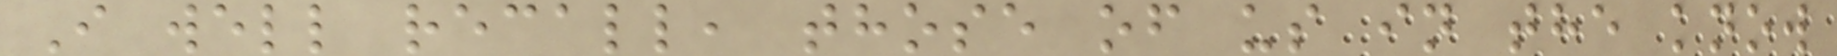I well recall, those of us in the know
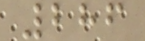286
